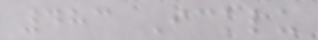483 Icklu
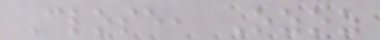Close, Ozoz
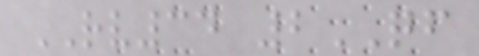RV34 2QF
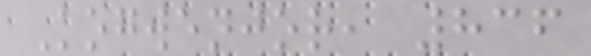Kogwenjor, 836
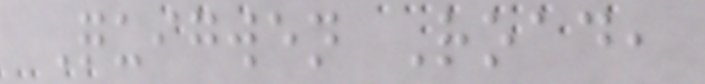Quigwen Road,
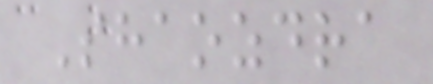Shaozdra
